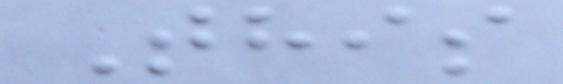This
